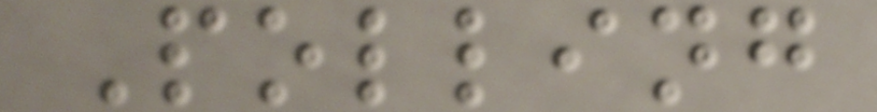Polling
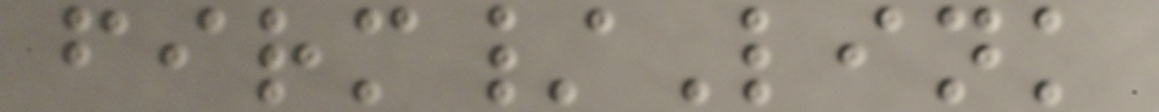firm/Link
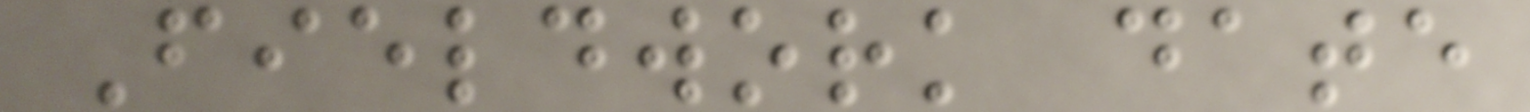Fieldwork date
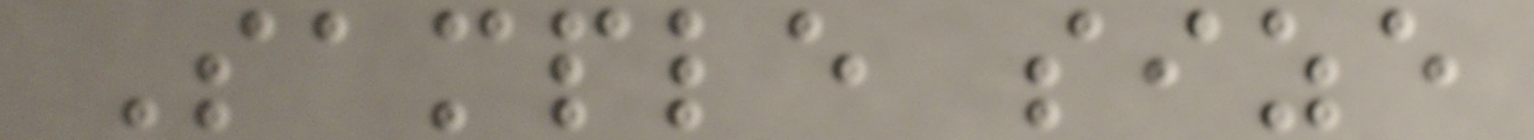Sample size
